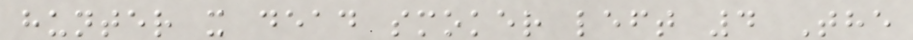hunter x dead smoker left 4 The
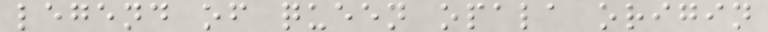legend of queen opala origin
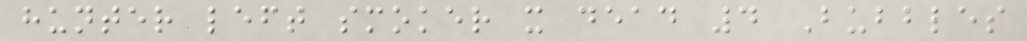hunter left smoker x dead 4 Bubbles
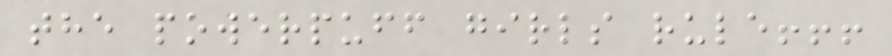the powerpuff girls rule!!!
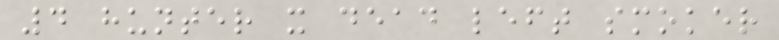4 hunter x dead left smoker
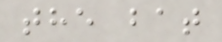the bat
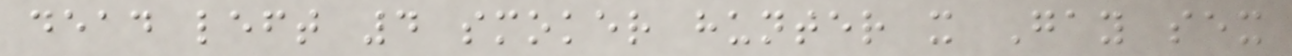dead left 4 smoker hunter x Gay sex
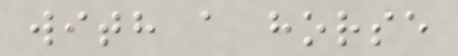with a horse
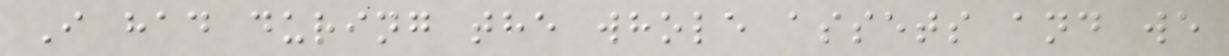I had during the whole assets and we
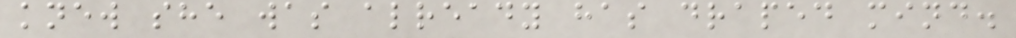knew she was already has draped mind.
